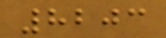8203
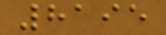8195
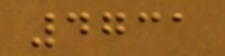4731
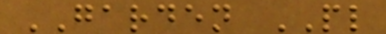GARDEN PL
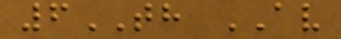6TH AV
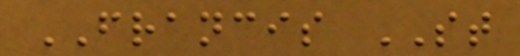FRANCIS ST
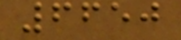6650
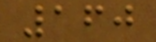160
